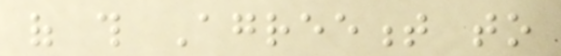of this Agreement to
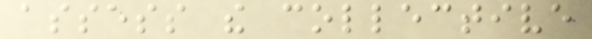assess the collective
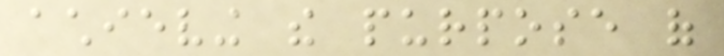achieving the purpose of
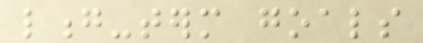long-term goals
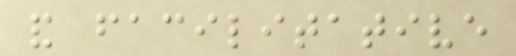and facilitative
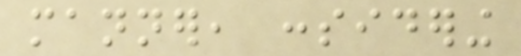manner, considering
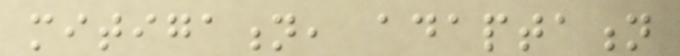mitigation, adaptation
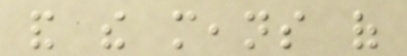and the means of
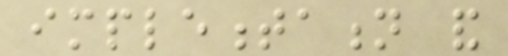implementation and
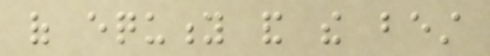of equity and the best
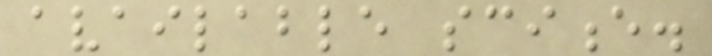available science.
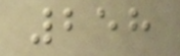258
